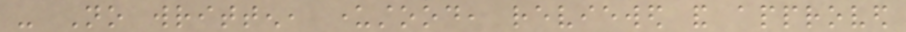- No written, understood, reviewed and approved
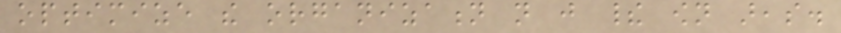optimize the organization not just their own areas.
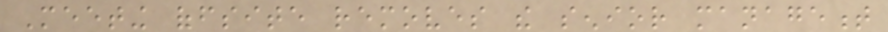Meeting offsite removes the senior management
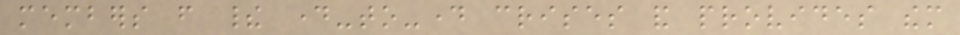members from their day-to-day crises and provides them
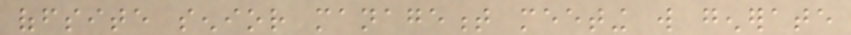offsite senior management meeting will generate
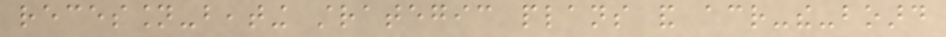recession-beating strategic plans and across-the-board
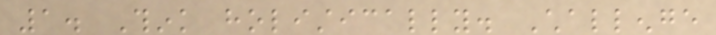1. Think holistically. Challenge
